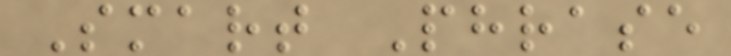Smart Phrase
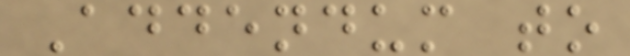Addendum to
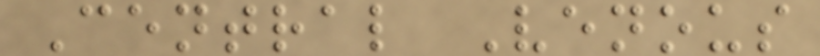Central Venous
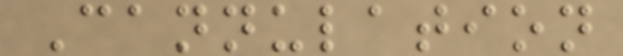Cannulation
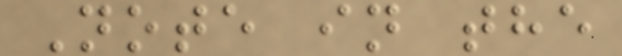Note in the
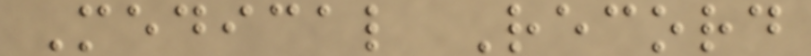Medical Record
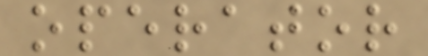operator
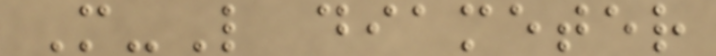M-L diameter
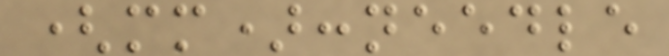(mm):needle
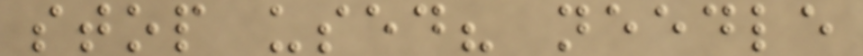stop used? needle
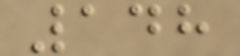148
